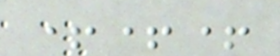+++
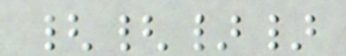{{}}
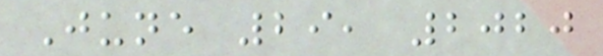June 29, 2020
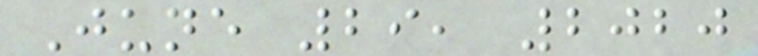June 29, 2020
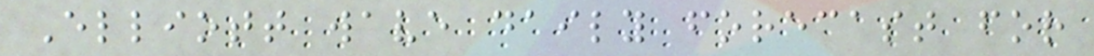Elliott wave daily forecast for
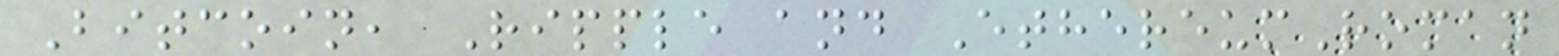Bitcoin, Ripple and EthereumRoman
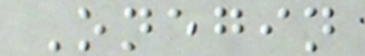Onegin
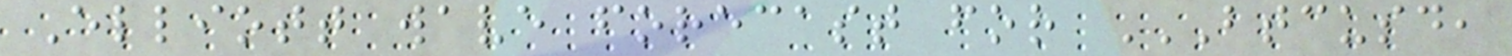Elliott wave forecast for BTCUSD,
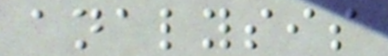analysis
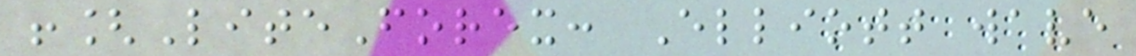![LiteForex: Elliott wave
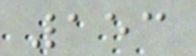153
